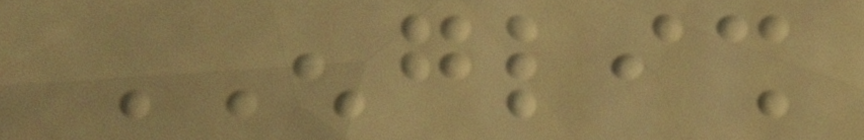ENGLISH
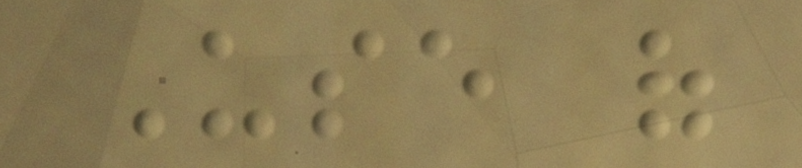Use of
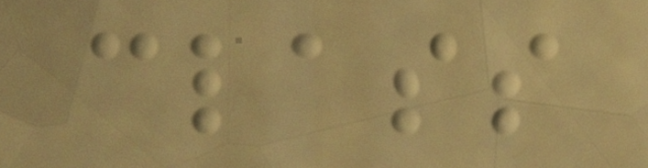class
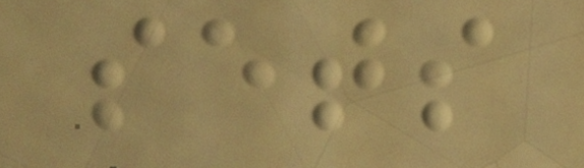sets
